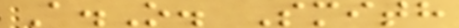A.O. Smith
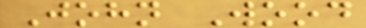John Wood
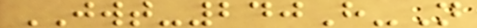JWT-240H-N
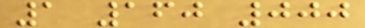1 160 000
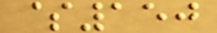$150
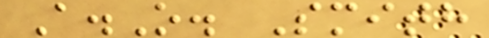A.O. Smith
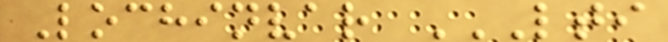Lochinvar LTI
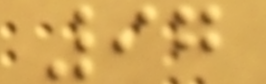97
